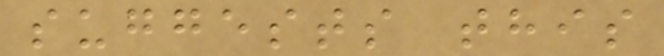suggests this
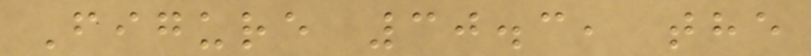Figure 30.3, the
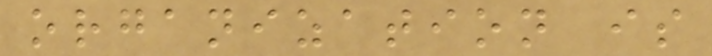organization is
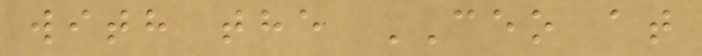with the CEO at
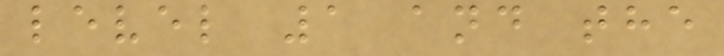level 1 and the
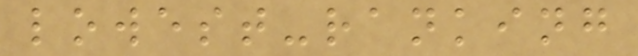lowest-ranking
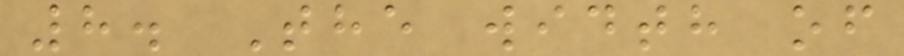8. The width of
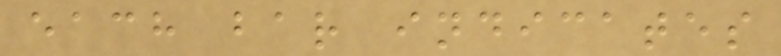each bar indicates
